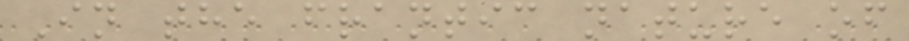In the frantic nature of
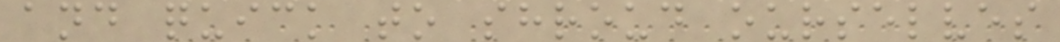and quick to shroud ourselves
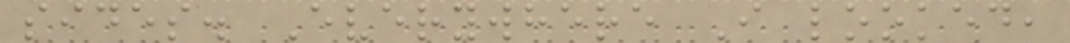sides. Everywhere I looked,
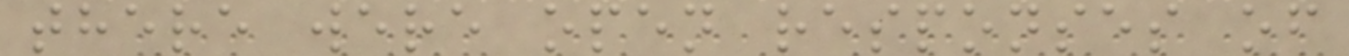there were open responses of
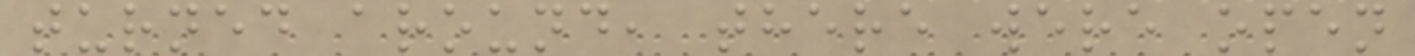turned around, there were open
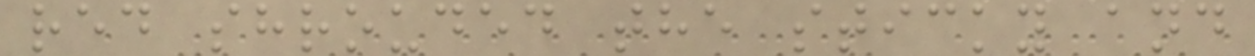red shrouded the sticky and
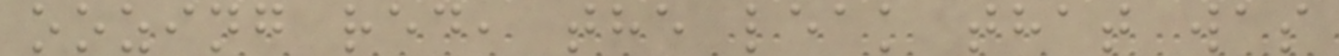oozing red, the leak that was
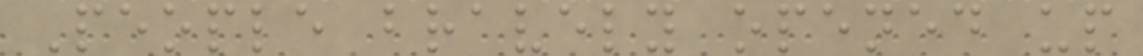People bravely opened up
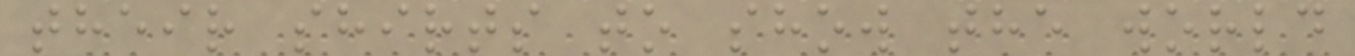their shirts to show the world
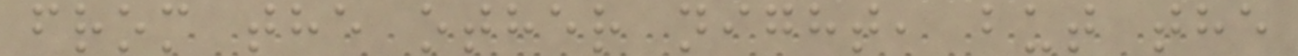from the other night, but the
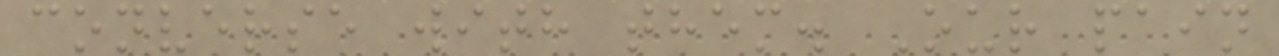converse with them. Our pain
